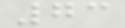73
